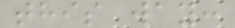this way:
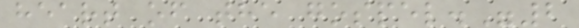heart of the gospel."2
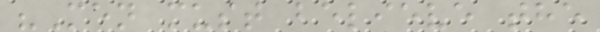"Men must believe the
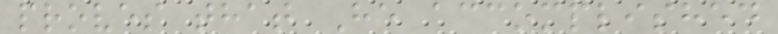proves that He accomplished
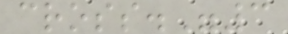cross."3
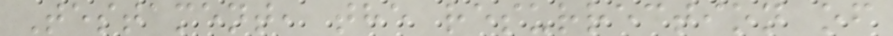Testament, the resurrection of
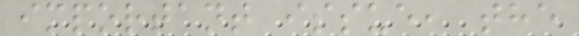important issue, the
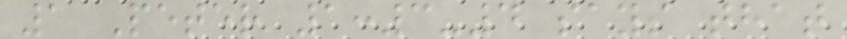1 Peter 1:3-4 says that
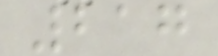217
